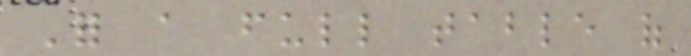For a full table of
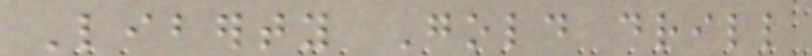Liberty Gold drill
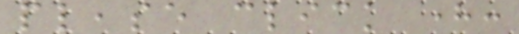please click here:
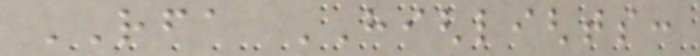RFA HIGHLIGHTS:
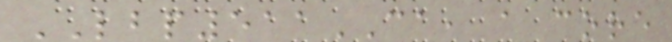LBP511CA, a core
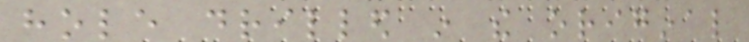hole drilled in the original
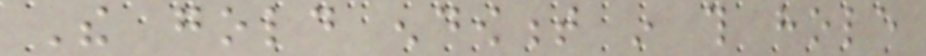The gold endowment in this hole
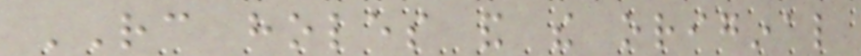RC holes and the original
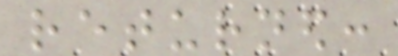returned:
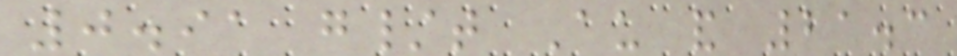0.91 g/t Au and 21.3
